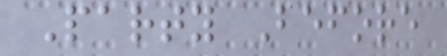Party Before
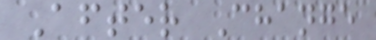After Change
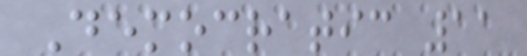Democratic 11
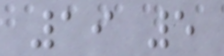19 5
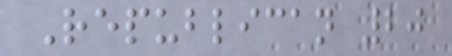Republican 20
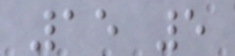15 5
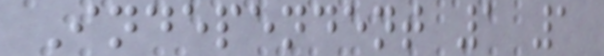Independent 1 1
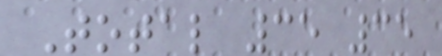Total 35 35
